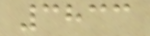3833
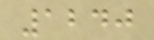1240
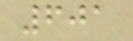601
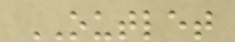OUTLET
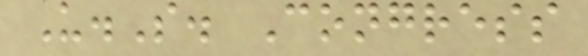U.S. Congress
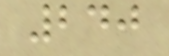240
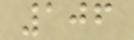106
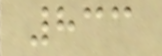833
